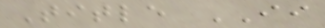Title II
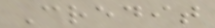Credit
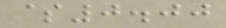$0.00
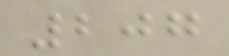207
